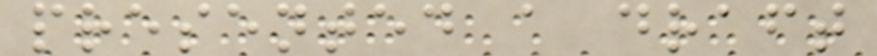presented a draft
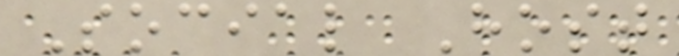Social Host
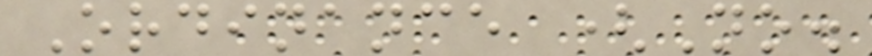Ordinance (No.
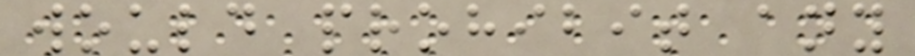would prohibit any
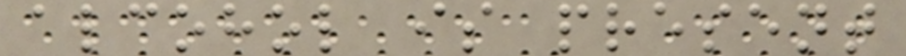alcohol is present
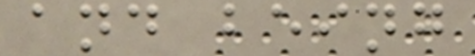and being
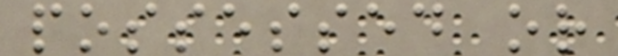possessed or
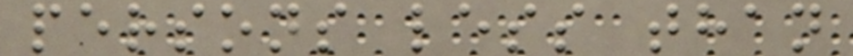persons less than
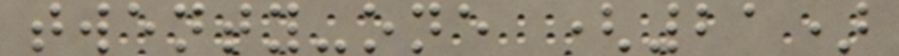twenty-one (21)
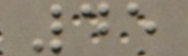45
